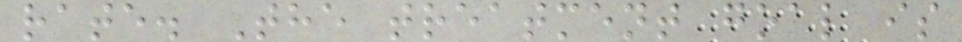rate. The treatment goal is
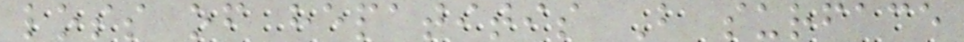loss of hepatitis B surface
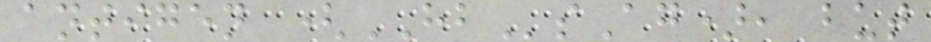antigen (HBsAg), but
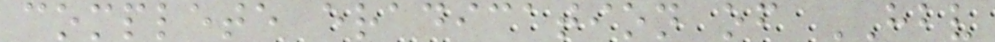complete eradication of HBV
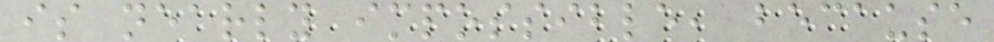is nearly impossible, because
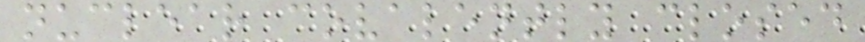nuclear covalently closed
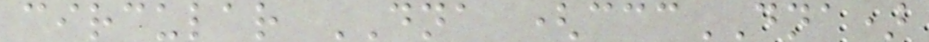circular DNA (cccDNA)
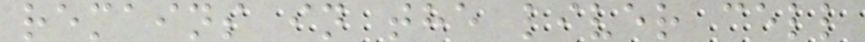remains in the liver cell
